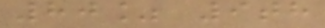80% 9th
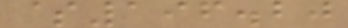$196.20
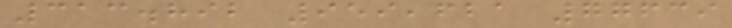313.892 959,621 77639
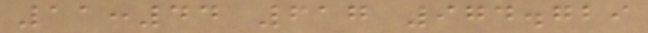11:44 617 974.729
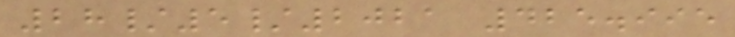28/5/2021 425.995
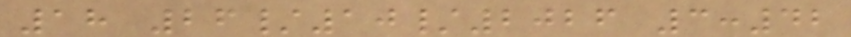18 26/10/2026 3:42
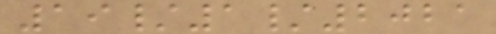19/1/2021
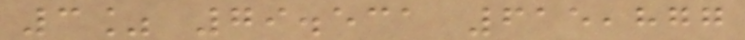3% 79.531 615,877
